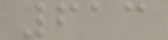613
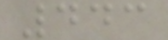443
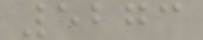5273
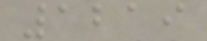1219
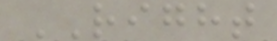RIGHT
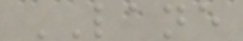LANE
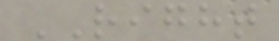RIGHT
